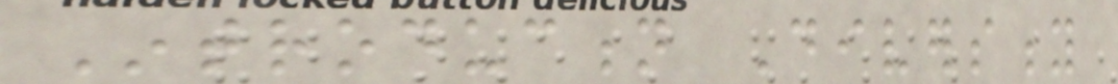Introduction Diversity
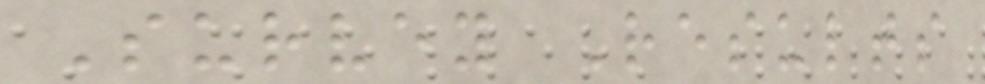Survey Results
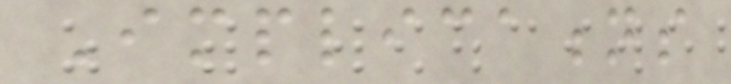Implications
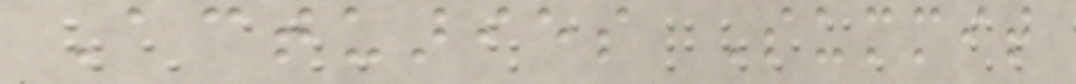Actuaries Summit
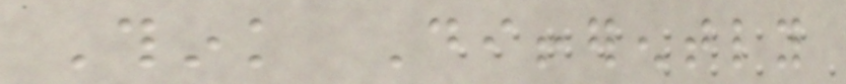Think Differently
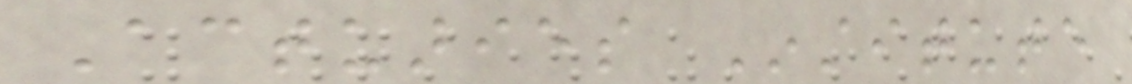Actuaries Institute
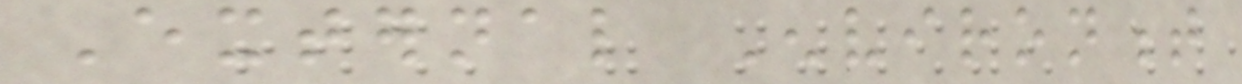External Environment
